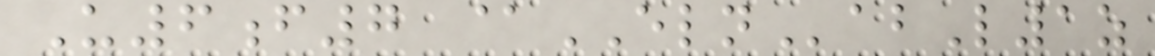U6f7 @ELNabL1z
